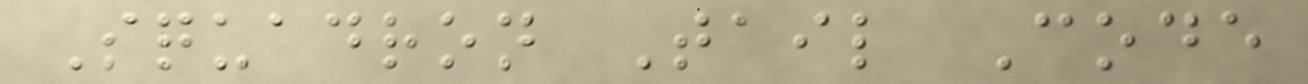Squadron Tail Code
